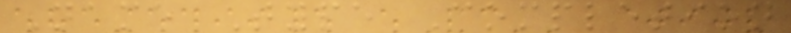Name Type Completion
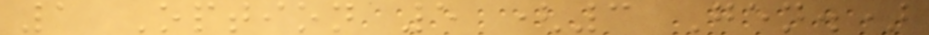1 Option 5 (3 Gen.)
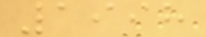1998
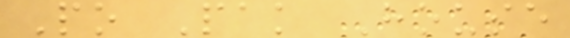Po Pak House
